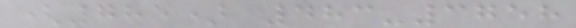(785) 483-3758
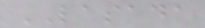LASADA
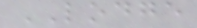LODGE
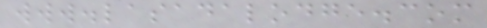www.lasadalodge.com
